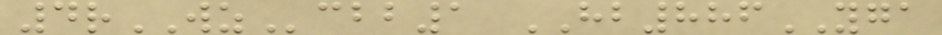4rWZcbb1 HB886YGA
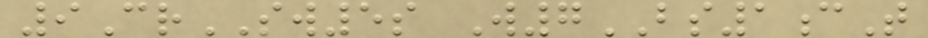9CrSW5s W7BS1cT
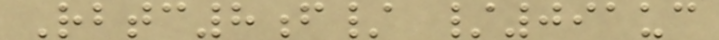Rbtc8f/ /091uc
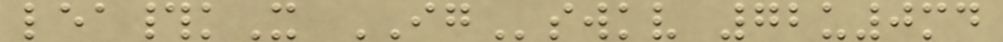lea#kX IGswkv 72u0md
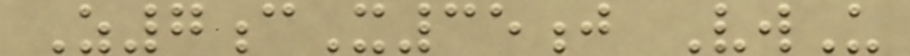Z7cX35j VwU
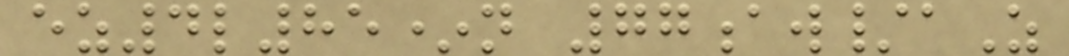ez4l85*n 77aw/aZ
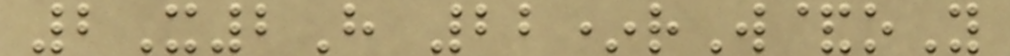2X2H 22*rW&oY
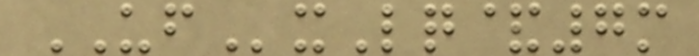UFxLq&7m
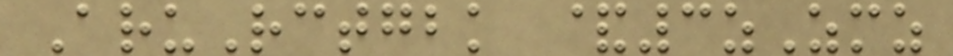AruRctgbk &3zZmz
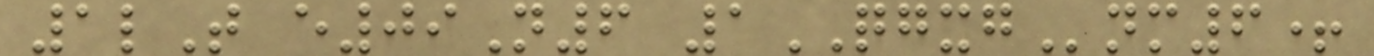1lT e09N6 1QGXGnm6+
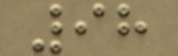98
